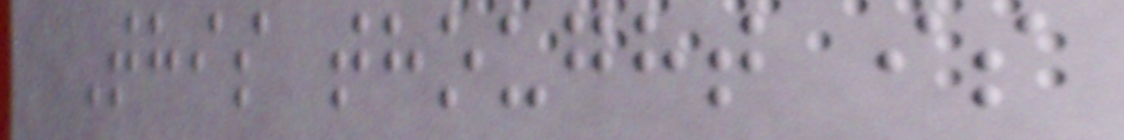This thought is
